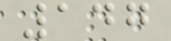147
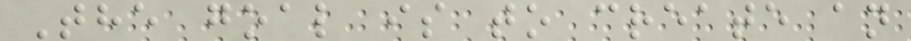The goal is to create an
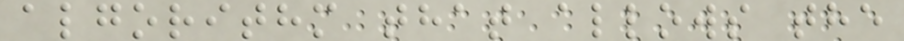algorithm that allows the
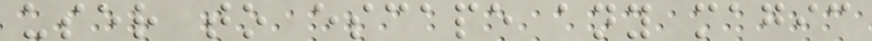user to escape any magic
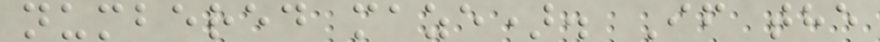numbered maze). If the
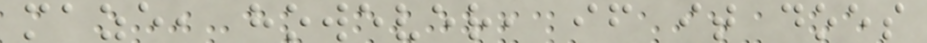maze, however, if it does
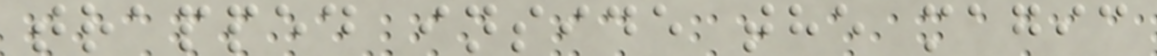trapped inside the magic
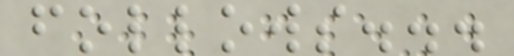follows...
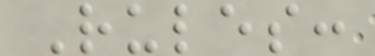Rules:
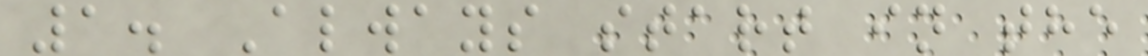1. Always start in the
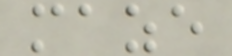maze
